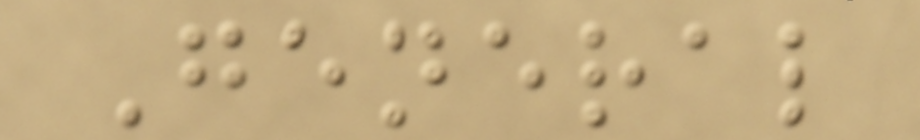General
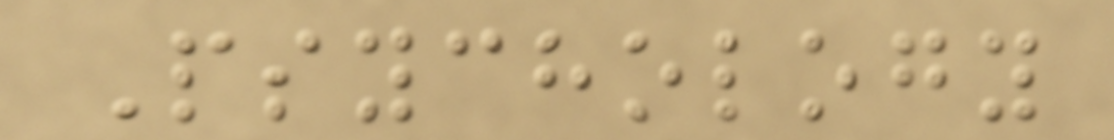Psychology
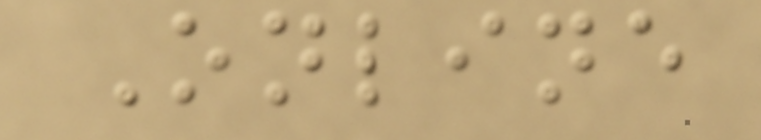Online
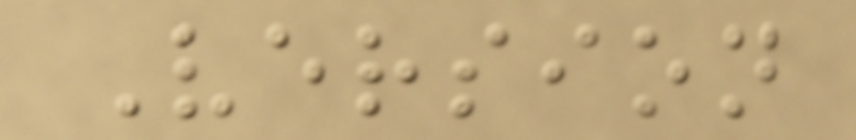Version
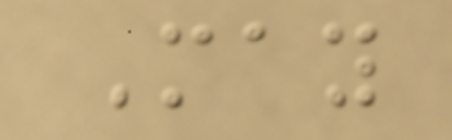May
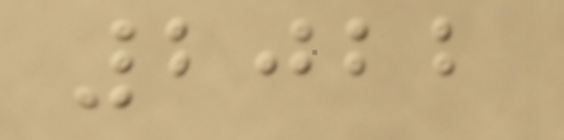2022
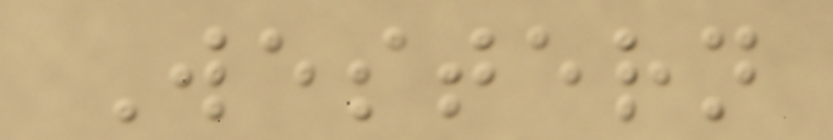Western
